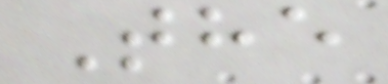The
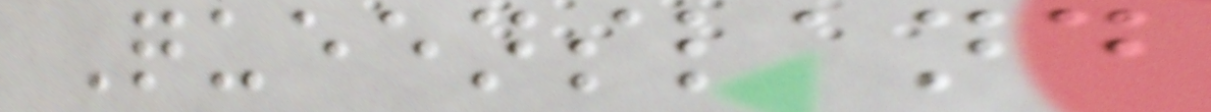Queensland
